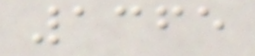1365
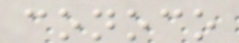conoco
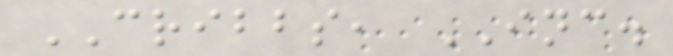CRIBBS, INC.
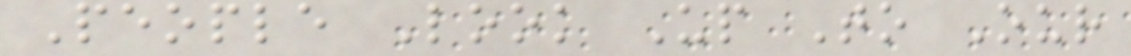People Look Up To Our
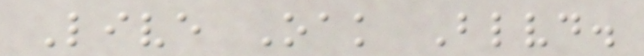Live Oak Blvd.
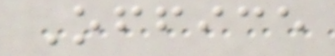Office
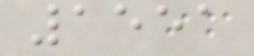1551
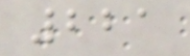221
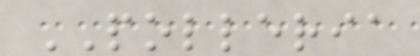POLLERIA
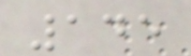145
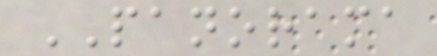PANORAMA
